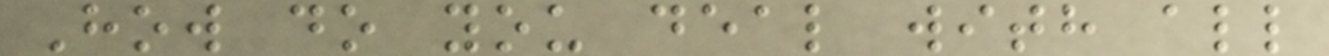How do you deal with all
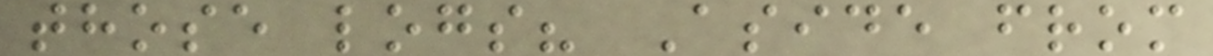those logs? Aside from
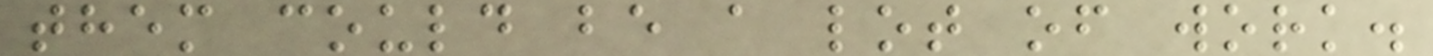them could be a lot of work.
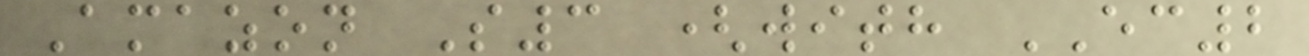Amazon S3 (with EC2
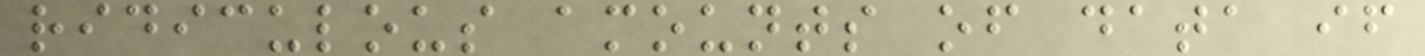ridiculous amounts of data if
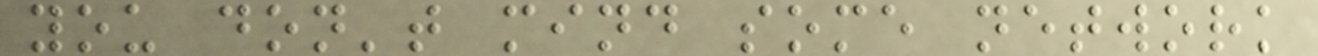you don't mind some network
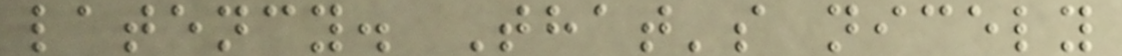latency. That's nicely
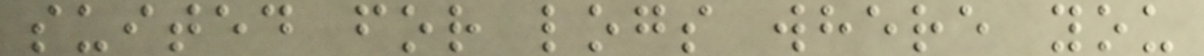suited for logs where you
